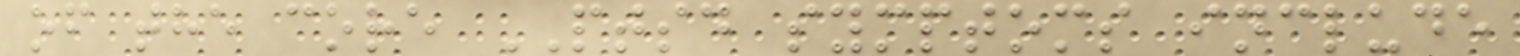of the core PTSD symptoms include
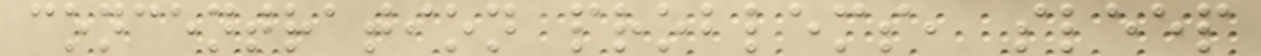concentration problems, sleep
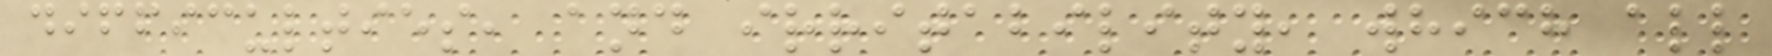difficulties, and irritability, which all
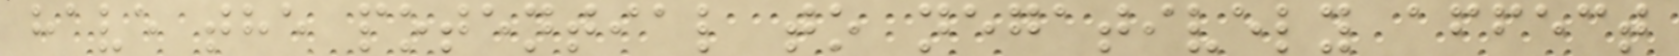have the potential to negatively affect
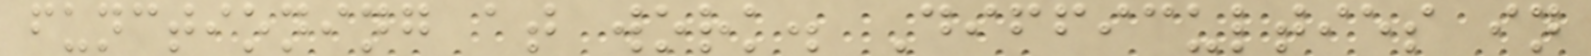functioning at work. Difficulties in
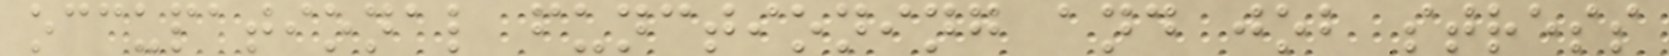occupational functioning and job stress
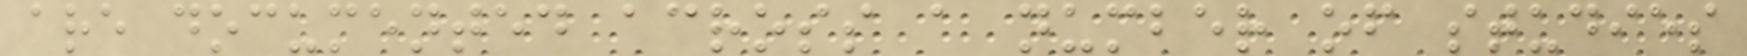are documented across a number of studies
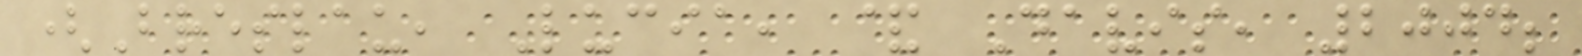(Breslau, Lucia, & Davis, 2004;
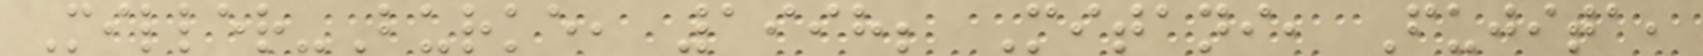Miller-Burke, 1998; Mitani, Fujita,
